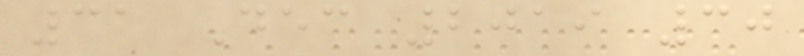31 Dec 2019 30
